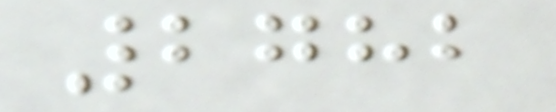2782
